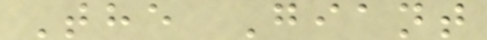The Giant
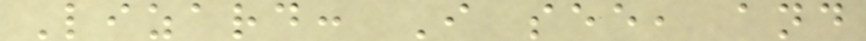Lizard: I see, and
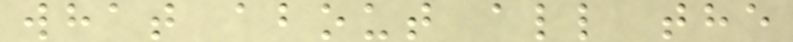what about all the
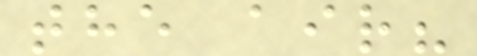the air?
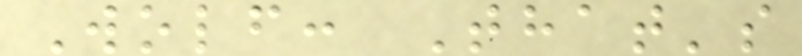Wolf: That's
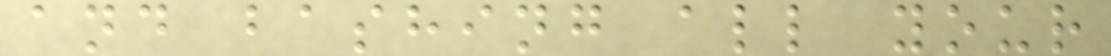and bashing all your
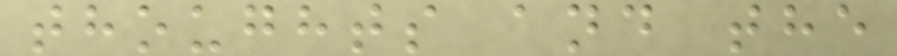thoughts and the
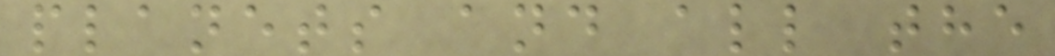planets and all the
